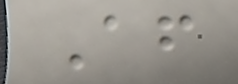After
